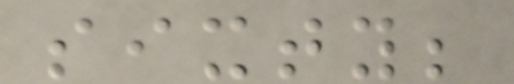sixty;
